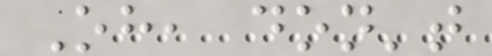Oh, don't
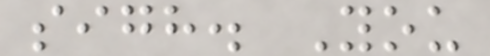sigh. You
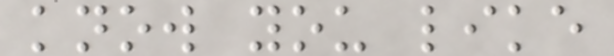know you like
